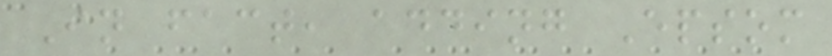In fact, adding Epsom
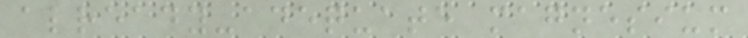already-adequate magnesium
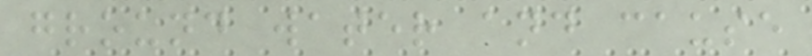ground water and cause
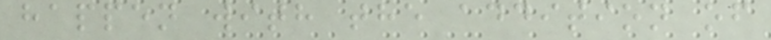happen with the addition of
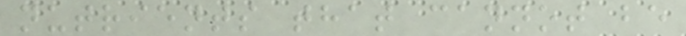nutrients that cannot be
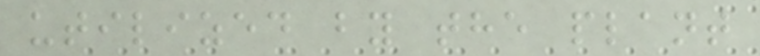utilized by the plant
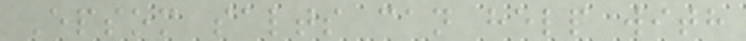Epsom salts can help with
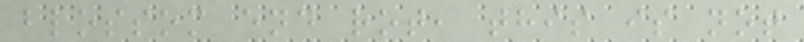blossom end rot, this is not
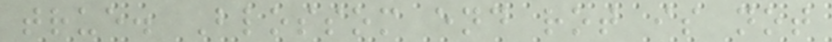true. Blossom end rot is not
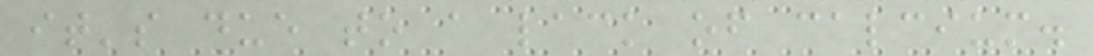it's due to a lack of calcium.
